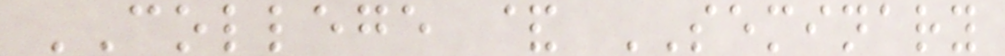COLLEGE & SEMINARY
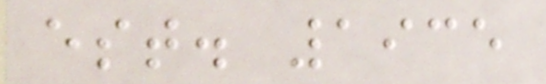est. 1935
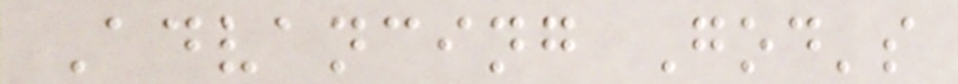Advancing God's
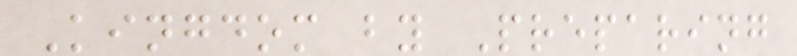Kingdom by Preparing
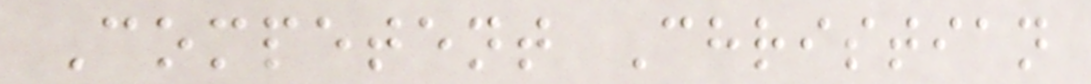Competent Christian
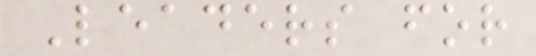Leaders for
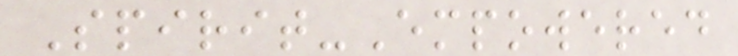Spirit-Empowered
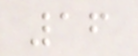16
